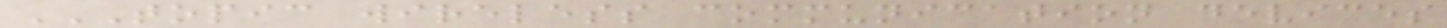TOPIC WIRELESS COMMUNICATION DEVICES
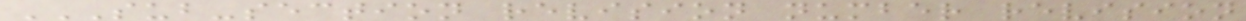SUB-SECTION REVISION NUMBER REVISION
